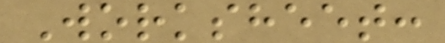Worksheet:
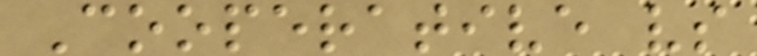Cooperative vs
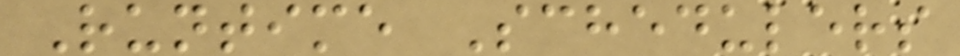Runtime Schedulers
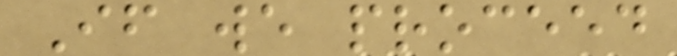If we proceed
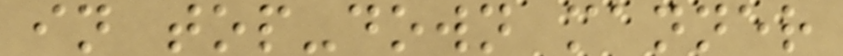in top-down manner
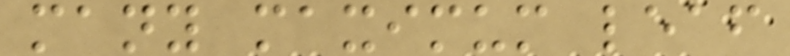many maximum leaf
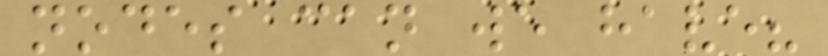nodes can we have?
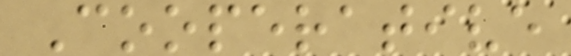Cooperative
